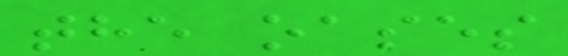the oases
